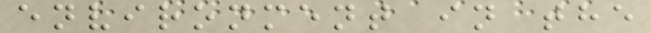environment in the
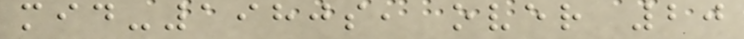mid-1980s, over 20
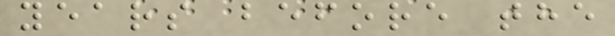years before the
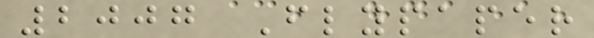2007 Flypaper
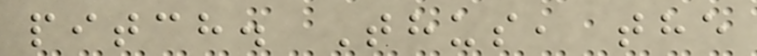pitch. Thus, the
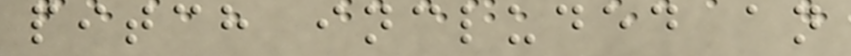pitch included an
